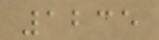1235
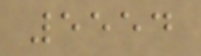5554
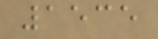1535
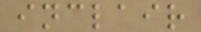inclair
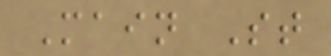Main St
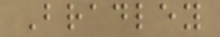Bradley
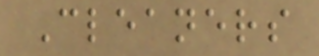Cleaners
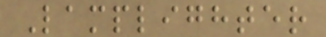Lamplighter
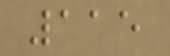115
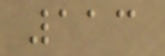113
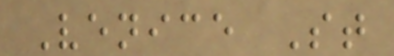Venice St
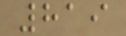819
